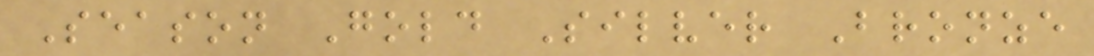Season Gold Silver Bronze
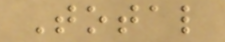Total
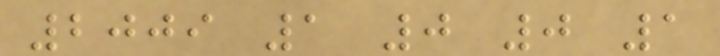2009 1 0 0 1
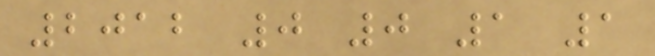2012 0 0 1 1
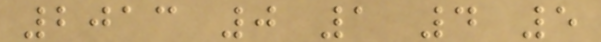2013 0 1 4 5
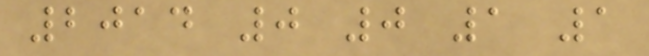2014 0 0 1 1
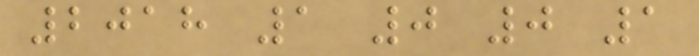2018 1 0 0 1
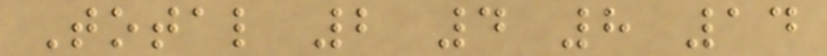Total 2 4 8 14
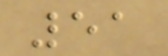51
